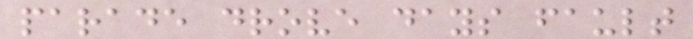parade drove days fault
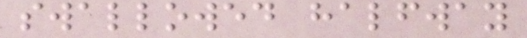swallowed halfway
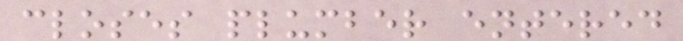closes plumber entered
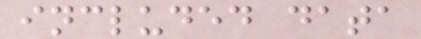included data
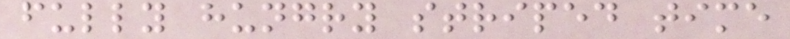fully hungry striped time
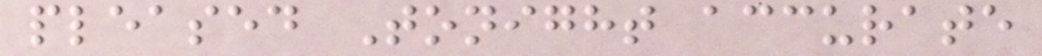pleased Tonight accurate
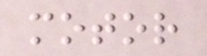motor
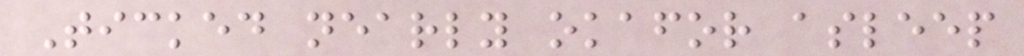Ticked nearly okafor asleep
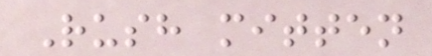Rush mitten
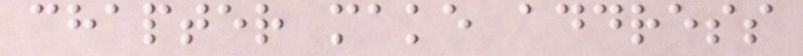chapter make address
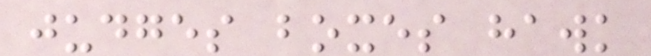judges boxes hawk
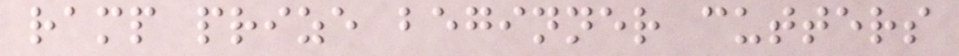ramp prize beginner cutters
